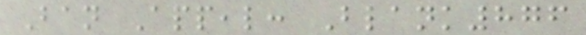Ban Appeal: Blank876
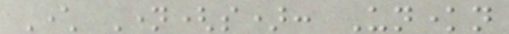Character Name(s): Unknown
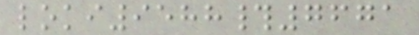loki9588#7671
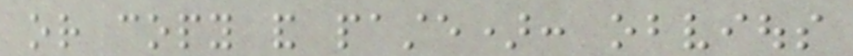or copy and paste): obvious
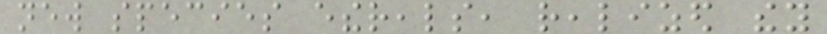new species ethereals, realized they
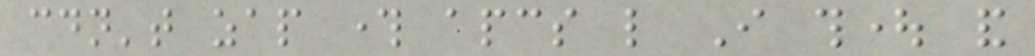couldn't zap through apcs like I thought and
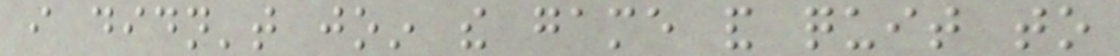i didn't join the game and quit to
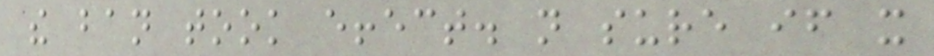the ban took effect. not sure if it
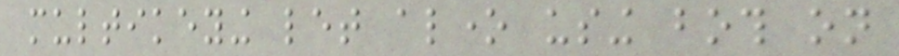multikeying let alone using both on
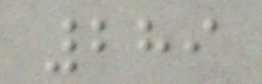289
